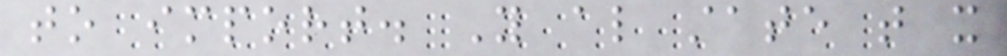to import. You also state that it
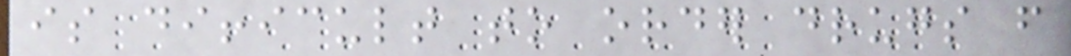is difficult to order drugs from
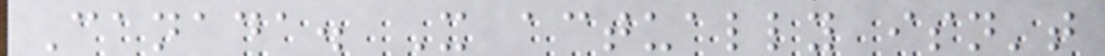Canada. It actually isn't
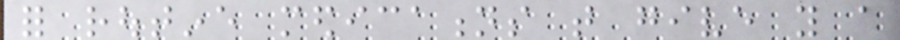for routine medications that give you a
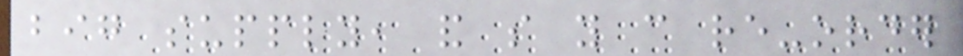big supply, and so you can re-order
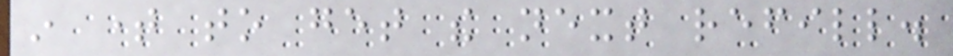in time to get the next refill.
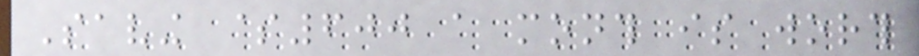Saving $600 a month is worth
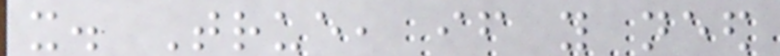it. True, if you need
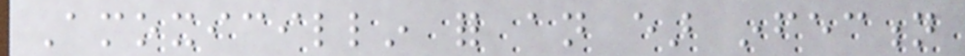Amoxicillin for an ear infection
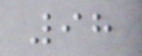98
